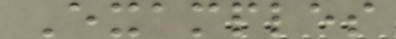Examples
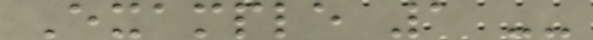Example 1 --
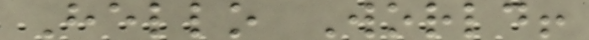Hello World!
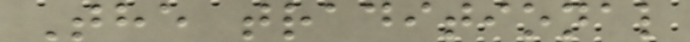The traditional
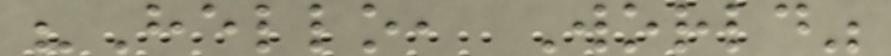"Hello, World"
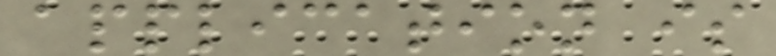application is
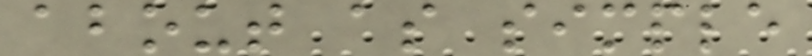about as simple
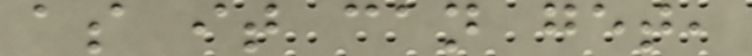as it can get,
